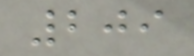209
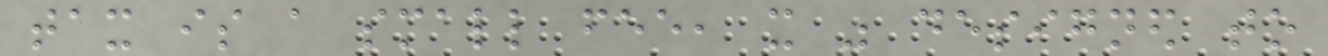tax is a small fee, it was designed to
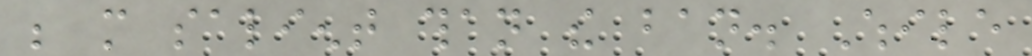be more salient than the ban. While
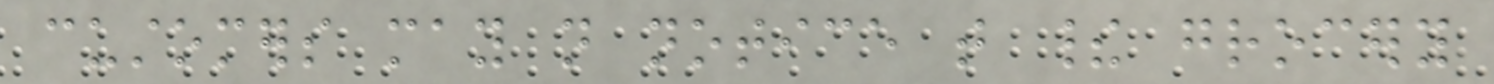customers may not notice that their grocery
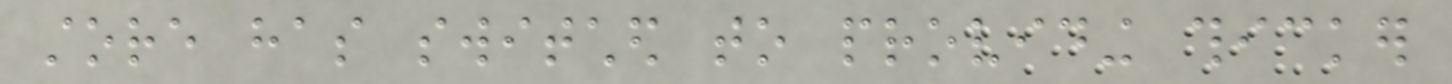store has switched to providing thicker
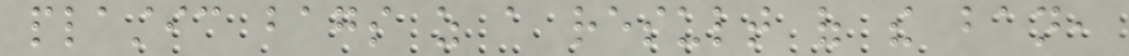plastic bags as a result of the ban,
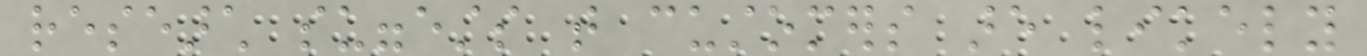research suggests that customers are likely
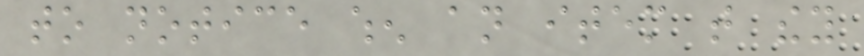to notice when an item that they
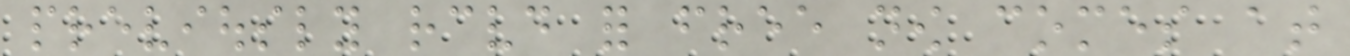previously received for free now comes at
